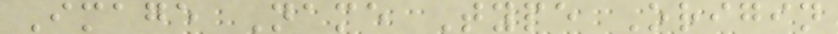Image Name Type Origin
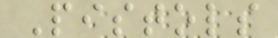Pistols
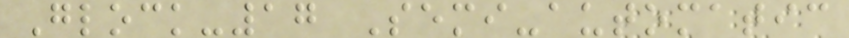Glock-17 Semi-automatic
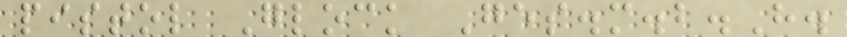pistol Glock Ges.m.b.H.
